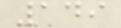149
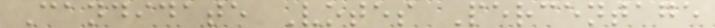Candidate Votes Percentage
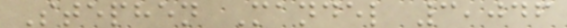Stephen Mandel 3,046
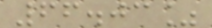66.03%
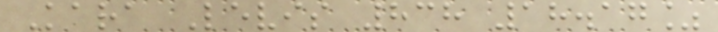Kara Levis 838 18.17%
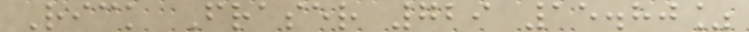Rick Fraser 729 15.80%
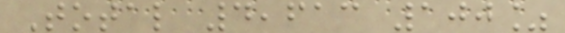Total 4,613 100%
